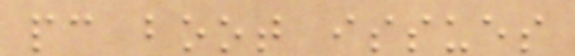pc boot issues
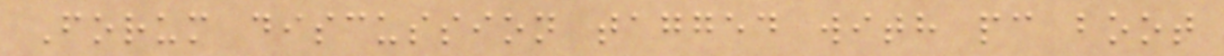Forum discussion tagged with pc boot
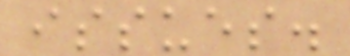issues.
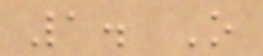1. O
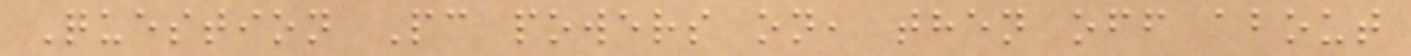Question Pc powers on, then off about
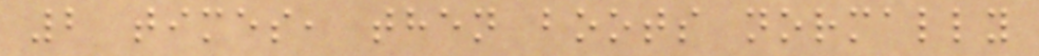2 times, then boots normally
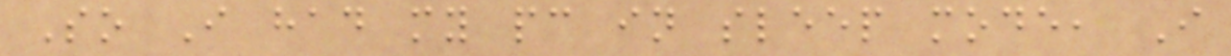So I had my pc in sleep mode, I
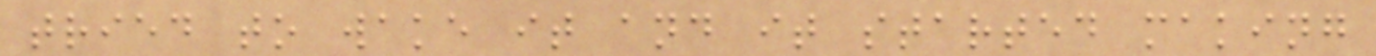tried to wake it and it started making
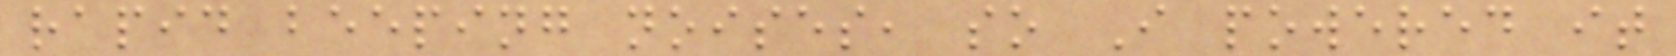rapid beeping noises, so I powered it
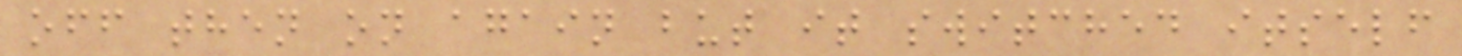off then on again but it switched itself
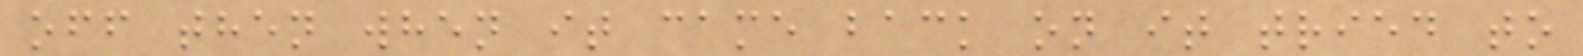off then when it came back on it tried to
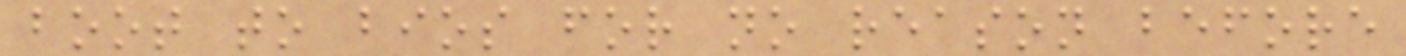boot to bios for no reason before
